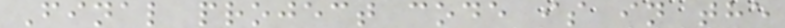Final project code is in the
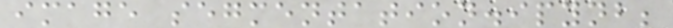image segmentation.ipynb;
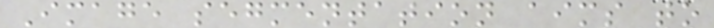Image segmentation aims to
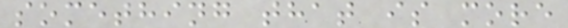something that is more
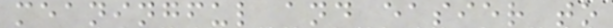meaningful and easier to
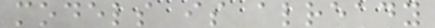models is already
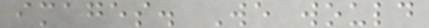images. We would
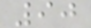90
